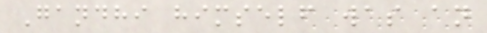Gandhi himself was an
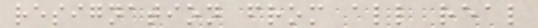resignation from all real
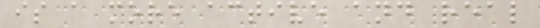is a more active and real
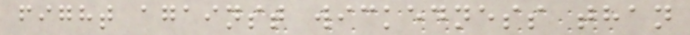fight against wickedness than
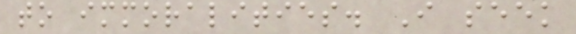to immoralities. I seek
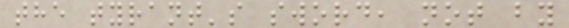the tyrant's sword, not by
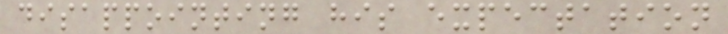disappointing his expectation
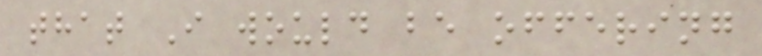that I would be offering
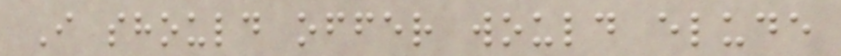I should offer would elude
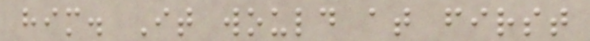him. It would at first
